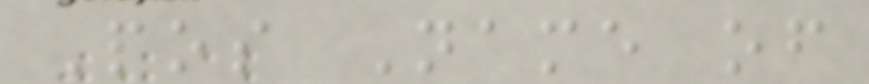Pos Name of
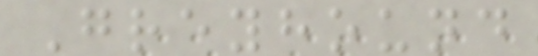Greyhound
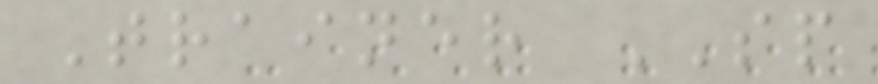Trainer SP
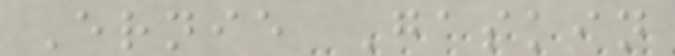Ernie Gaskin
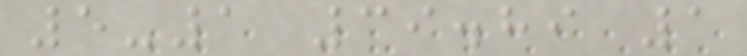5-1 39.89 1
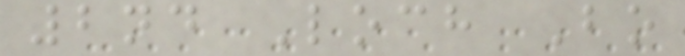2nd Loch Bo
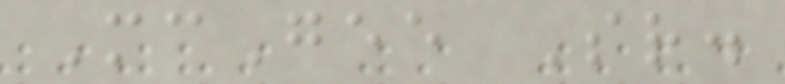McGee Sr.
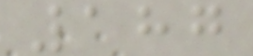187
